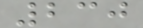230
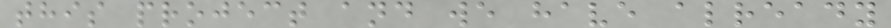this project and we have already
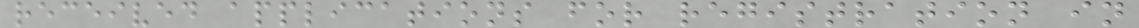received applications for registration in
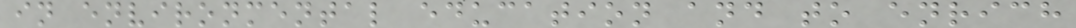in environmental education and to enrich
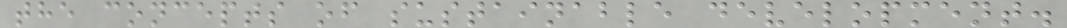the concepts of sustainable development.
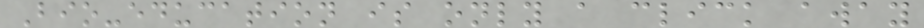Bio-education is only a click away
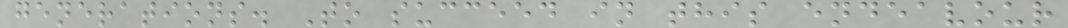generations. To succeed in this endeavour
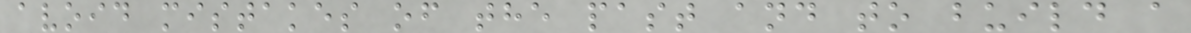avoid mistakes of the past and to build a
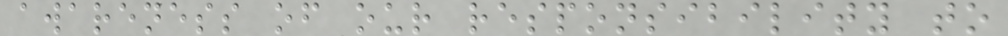awareness of our responsibility to
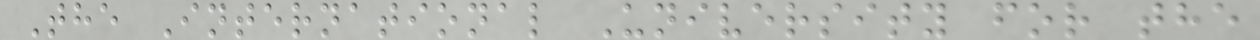The International University for the
